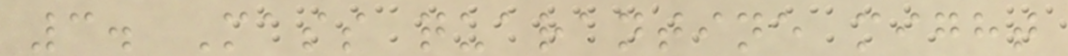3. Mass quarantine might
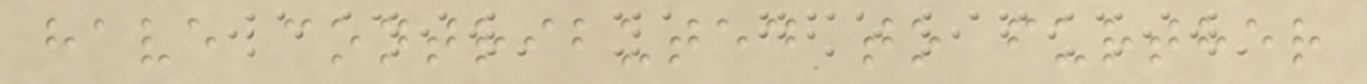have contributed to further
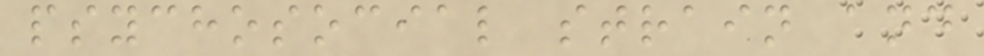psychosocial strain and
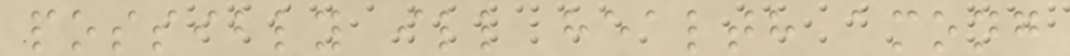possibly ill health among
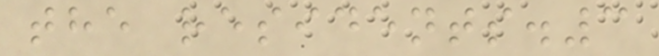the residents.3
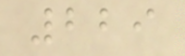229
